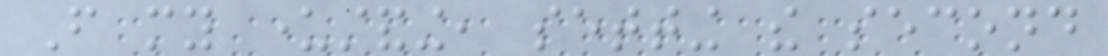From my understanding, setting the second
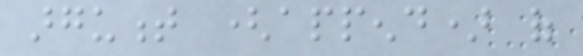argument (append) of
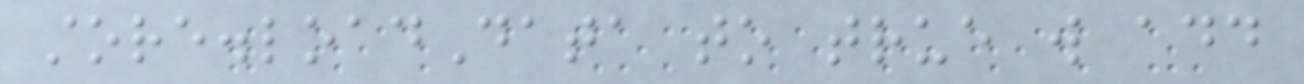store.loadData to true will add
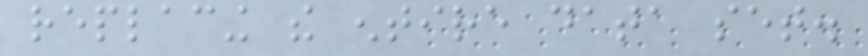replacing the entire data set.
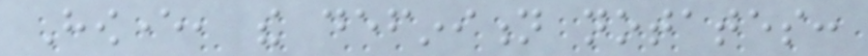However, the definition notates:
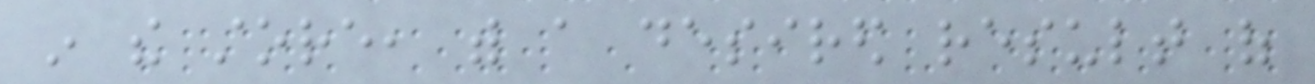in the store, with a desired result of
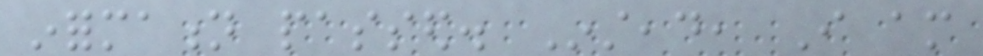information passed. Instead, I am
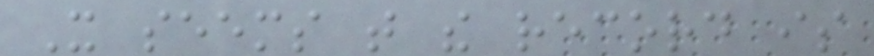It seems that the record is
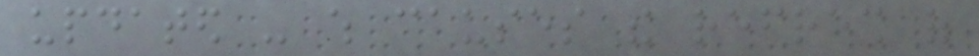updated - which causes the refresh of
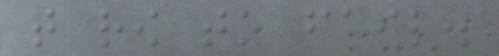that row to fail.
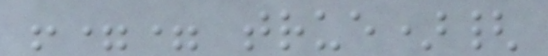!== true){
